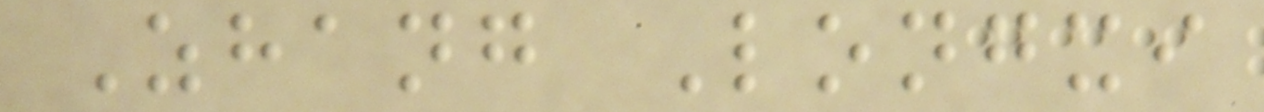Zhang Longxi
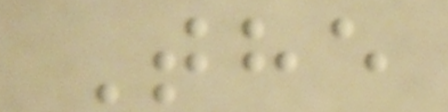The
